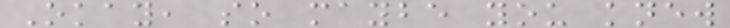Okay, so maybe you knew
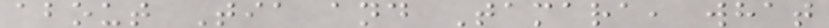about Tia and Tamara, what
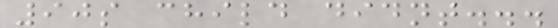90s child didnt...
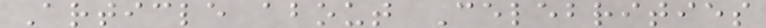Article about Celebrities
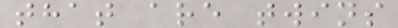that are twins
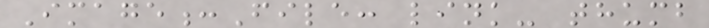Image:File: link- thumb
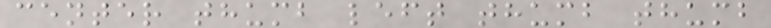center thumb left thumb thumb
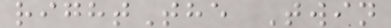rightThe Twin
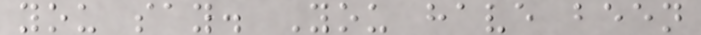you say. You have been
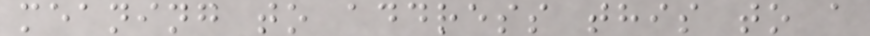meaning to address this to a
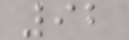92
